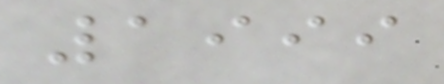1999
